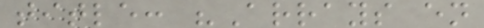title: "Arrays en
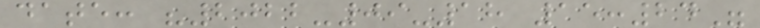date: "2022-09-18 15:24"
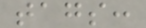tags:
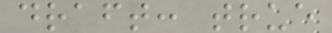draft: true
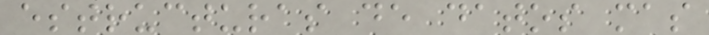estructuras de datos mas
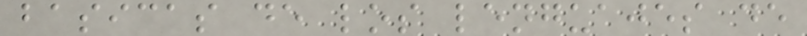basicas de los lenguajes de
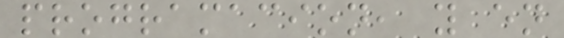programacion, y en
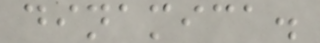dinamica.
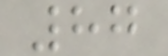87
